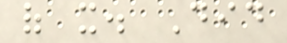of it. Did
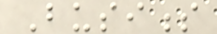Business
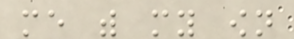me with my own
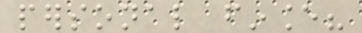personal finance?
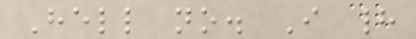Hell no. I had
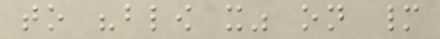to "blow it" on many
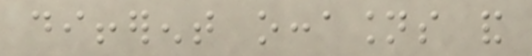different occasions and
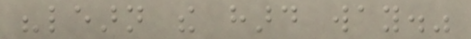"learn the hard way."
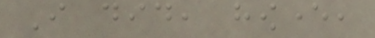I did, however,
